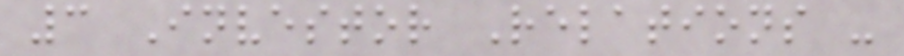3 Investor Relations -
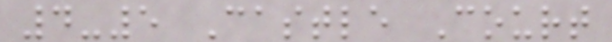4-5 Castle Court
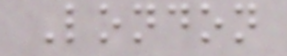London
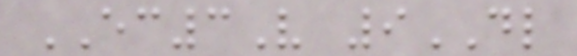EC3V 9DL
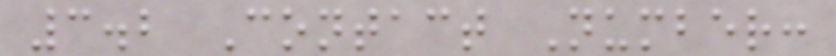3.2 Contact Number:
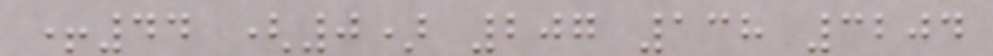+44 (0) 207 138 3204
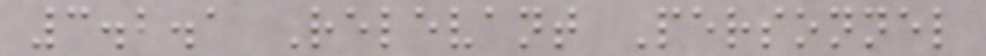3.2.1 Relevant Personnel
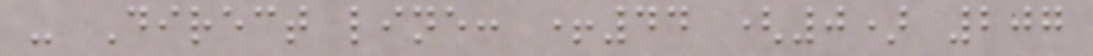- Direct line: +44 (0) 207
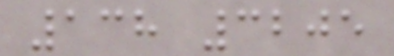138 3205
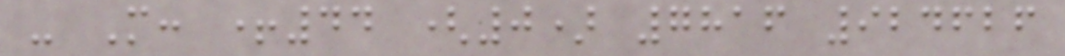- M: +44 (0) 7816 924626
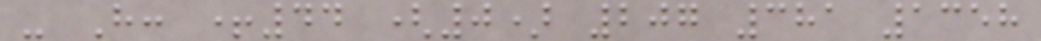- H: +44 (0) 207 381 1358
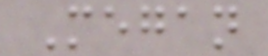Megan
